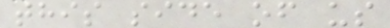this side of us
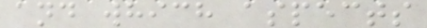and which aspects
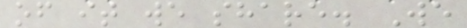of it we share. We
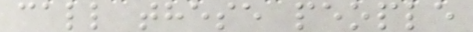call these people
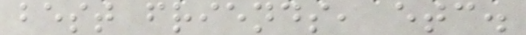best friends, etc.
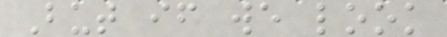But if we look
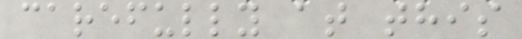carefully at this
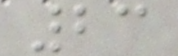23
